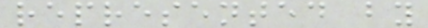represented by
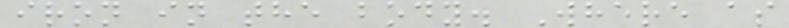iron in the body. Where as
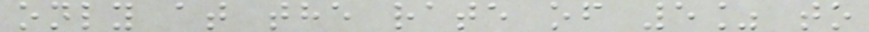only at the rate of 5% to
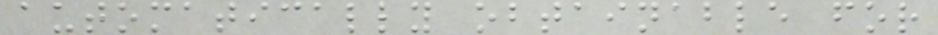automatically obtainable for
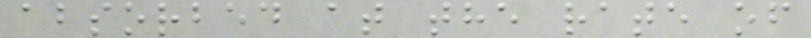absorbed at the rate of
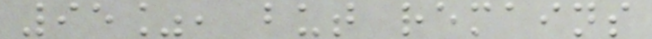95%, but remains
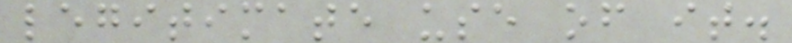legitimate use of it.
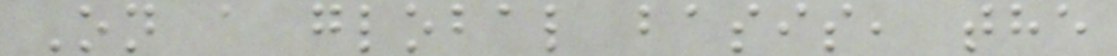On a global basis, the
